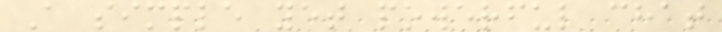A simple yet powerful chat
